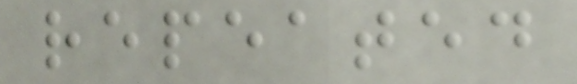repeated
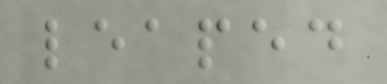leaped
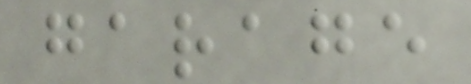garage
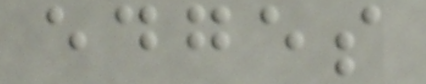edges
